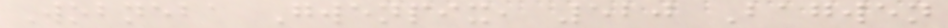Wobneba Gwenpix, 520 Bagwen
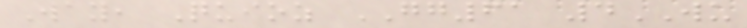Way, Quioz GG61 4WU
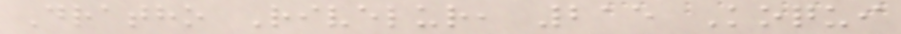Dratho Rivelur, 215 Koqui
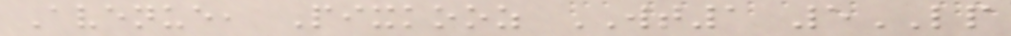Avenue, Pixkooz WT1 5LP
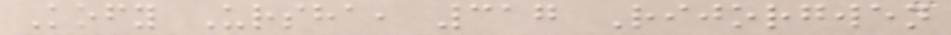Kofy Ursha, 317 Rijorgwen
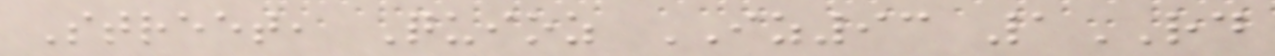Street, Quioz IZ93 1RD
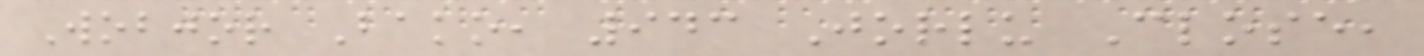Wobjor Bako, 943 Jorlu Close,
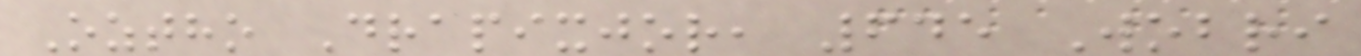Oztho Drapixjor, 645 Wobri
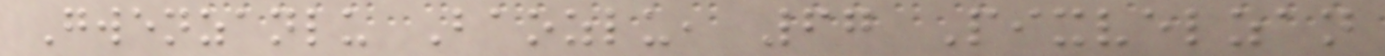Gwenzanlu Baozlu, 67 Pixvelzan
